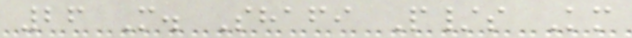26 M. Shafi P/s Km
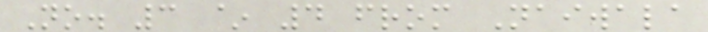No. 3 ~ 4 from Naiwala
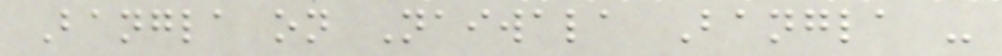Bangla on Naiwala Bangla -
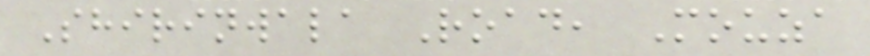Shirinwala Road, Mouza
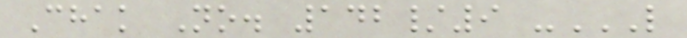Chak No. 142/9 -L
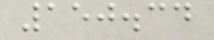150.34
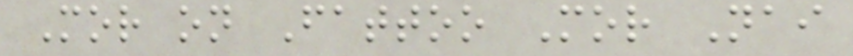Mor on Fattoo Mor Nai
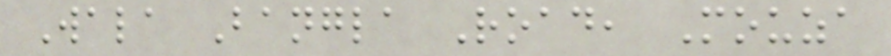Wala Bangla Road, Mouza
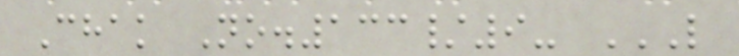Chak No.133/9- L
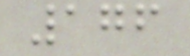176
